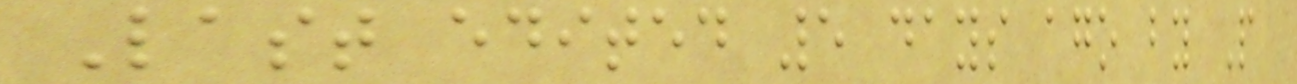Last edited 5 days ago by P
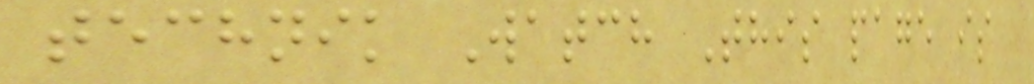technik Watch This page is
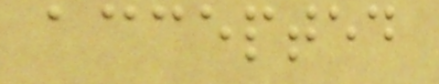accepted
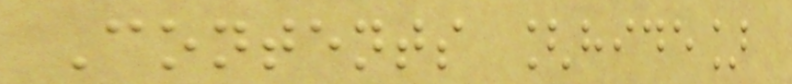Contents [hide]
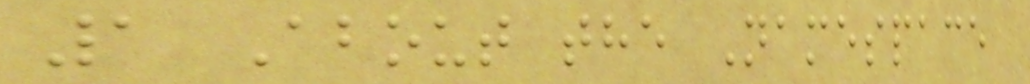1 About the Namespace
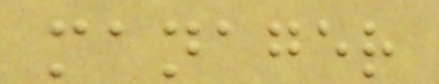manager
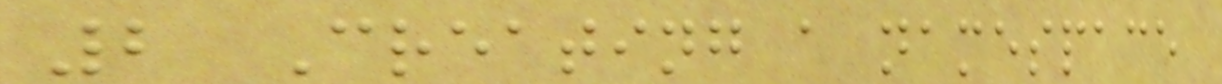2 Creating a namespace
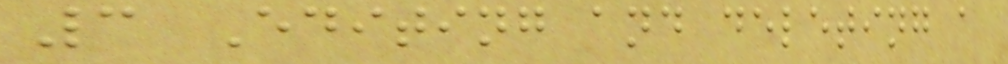3 Editing and deleting a
